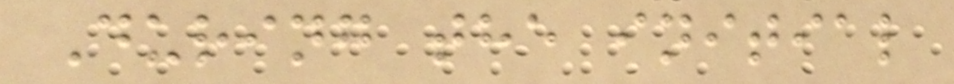During the initial
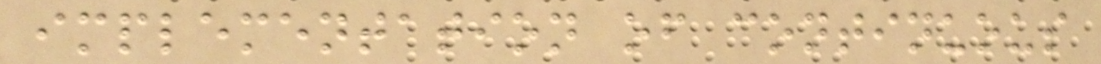implementation of continuous
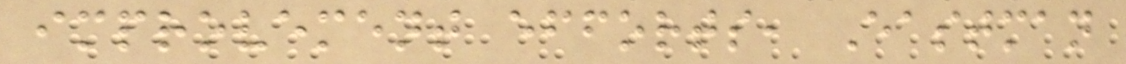improvement efforts, Eastman
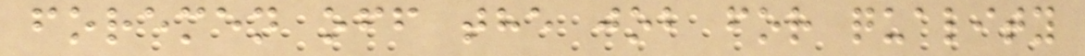foremen off the job for quality
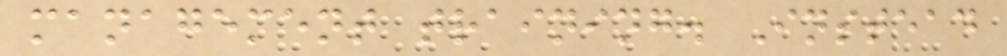management training. Instead
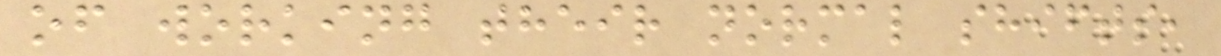of working their normal shifts,
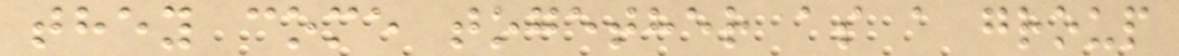they come together as a group
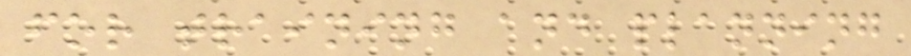for training and planning
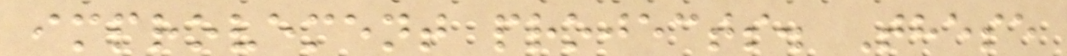improvement projects. These
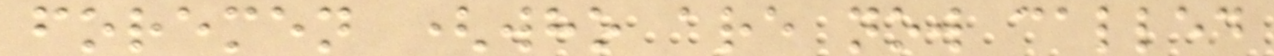foremen (who are now called
